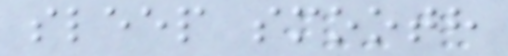sleep smooth
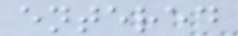entered
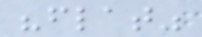"flat"
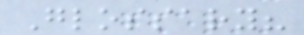Glossary?
